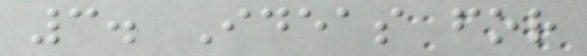3. Ideas for
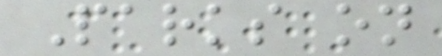Parks on
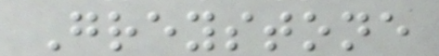Greystone
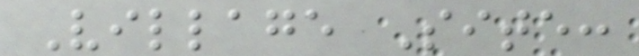Village Site:
